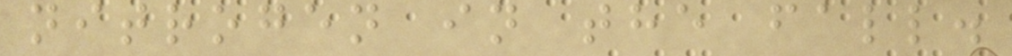nitrogen in the fall.
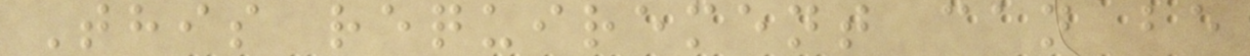This requirement can be
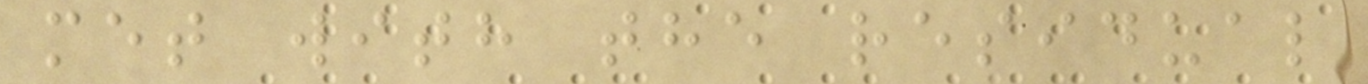met with the residual
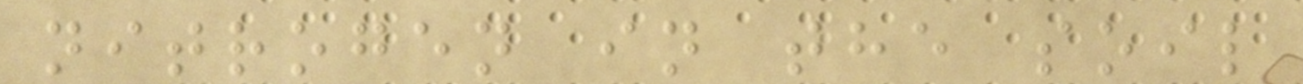nitrogen in the soil
